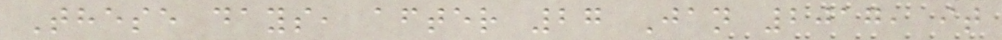These days, after 27 Jan 2017, it
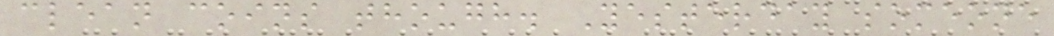clean coins though. Yesterday someone
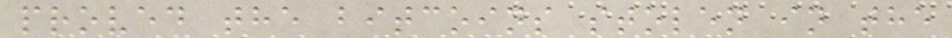proved the bitcoins stolen in the
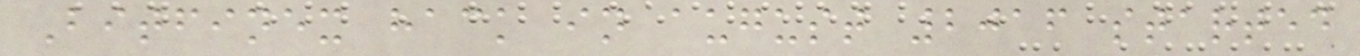Bitfinex hack in august 2016 started
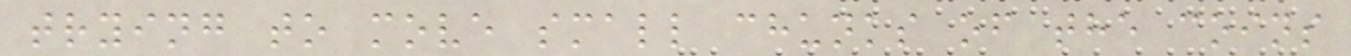trying to move small chunks of the coins
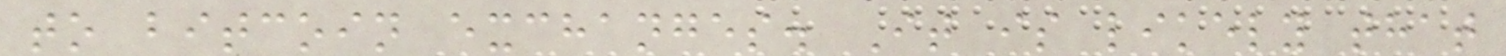to bitcoin exchanges. It is likely that
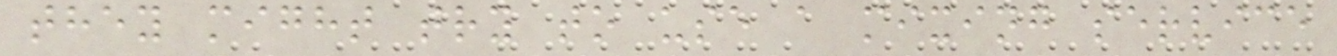they might try to use a mixing service
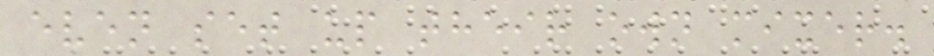even set up their own mixer.
